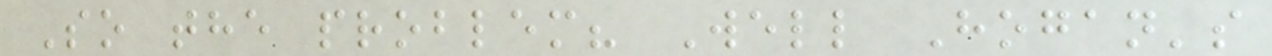So the problem? Well Hogan's
